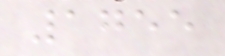1755
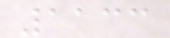1133
